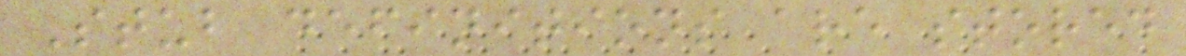Stub definitions are stored
